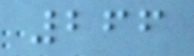266
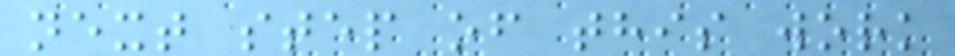next step of this work
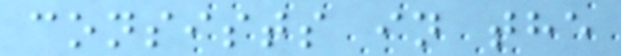consists in the
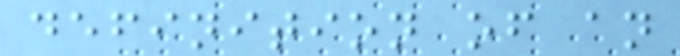definition of an
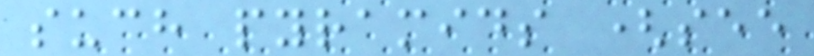such pyramids (see
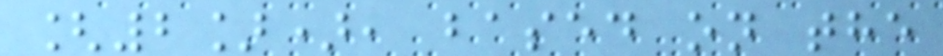[2]), based on the
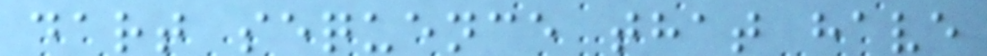dart sequence that have
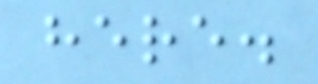here.
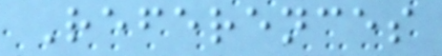References
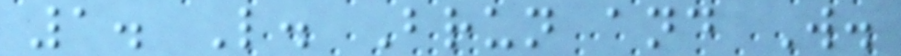1. L. Brun and W.
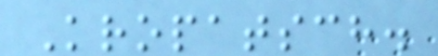Kropatsch.
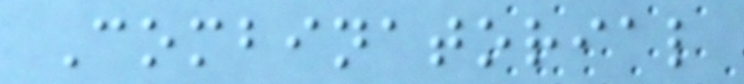Combinatorial
